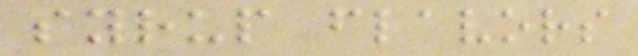syrup flavors
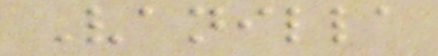Vanilla
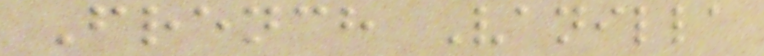French Vanilla
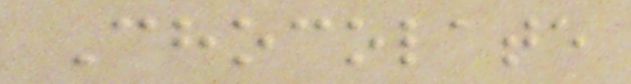Chocolate
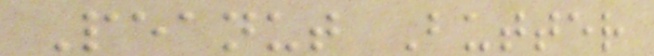Peanut Butter
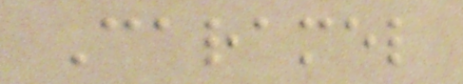Caramel
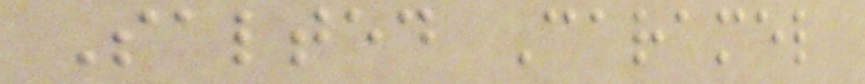Salted Caramel
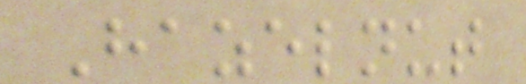Hazelnut
